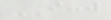ICCJ
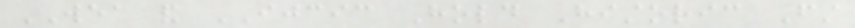WEA and IJCIC Hold Historic First
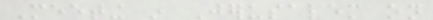Meeting in Jerusalem on
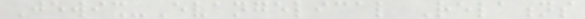Jewish-Evangelical Relations
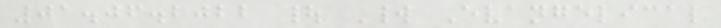01.06.2022 | World Evangelical
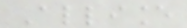Alliance
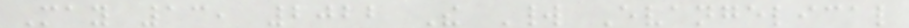May 13, 2022 The World Evangelical
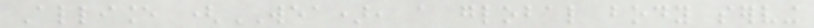Alliance (WEA), a global body serving
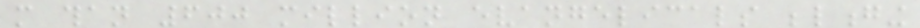more than 600 million evangelicals belonging
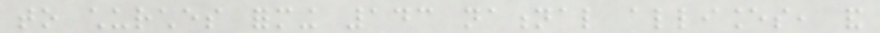to churches forming 143 national alliances, and
